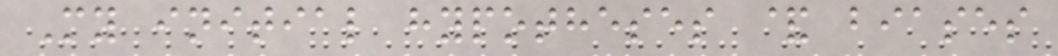My initial hypotheses & biases
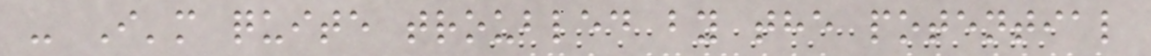- I'm quite troubled by the potential
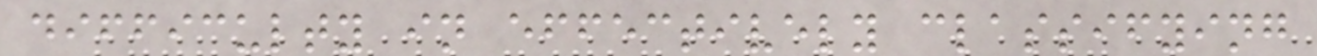difficulty in effectively classifying
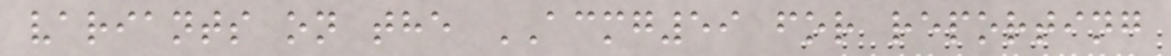variants on the ACMG59 for reporting
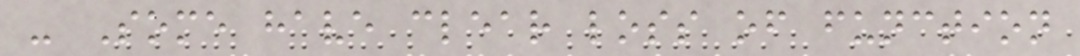- Some have clear loss of function
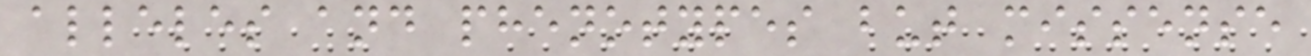alleles and phenotypes but missense
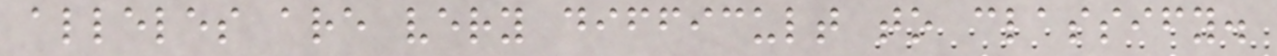alleles are very difficult to classify.
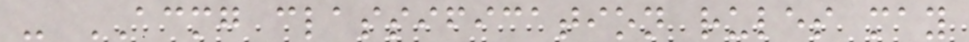- ACMG classification rules may
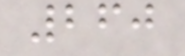260
